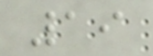19
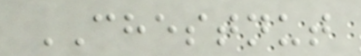CHESTNUT
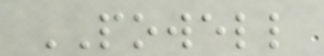POWELL
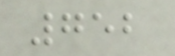752
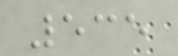535
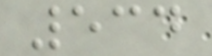534
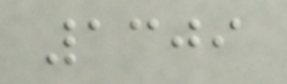1309
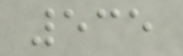535
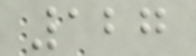127
